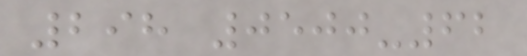298 0500-62
